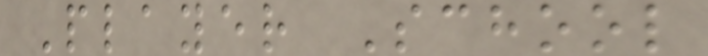Player School
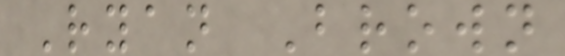Ryan Brown
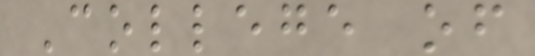College of
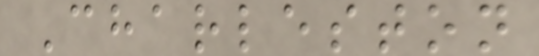Charleston
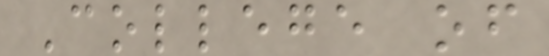College of
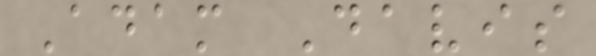Adam Davis
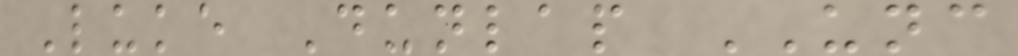Luke Dunlap UNC
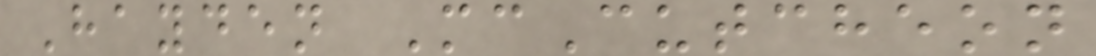Hayden McCutcheon
